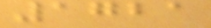1721
